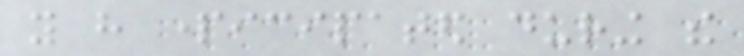you have participated during the
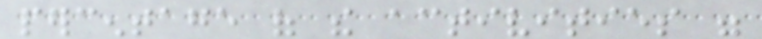percentage of the activities were
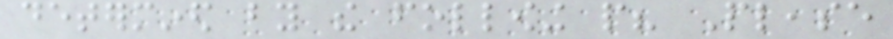determined by the following people? Please
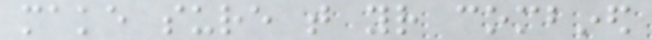make sure that your combined
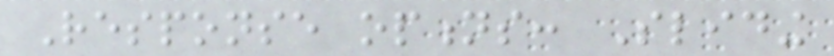Response options: Sliding
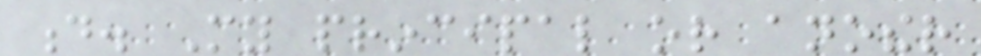d. My principal or another
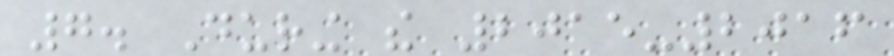7. During the 2015-2016
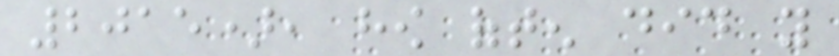2015), how often did you
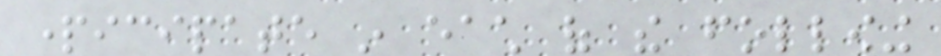participate in each of the following
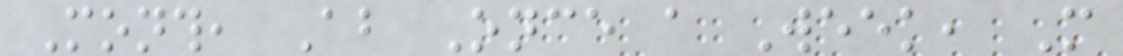Month, About Once a Week, More
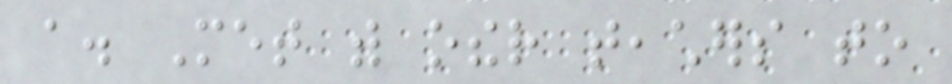a. Met with other teachers to
